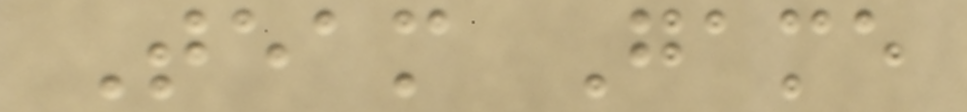Team Game
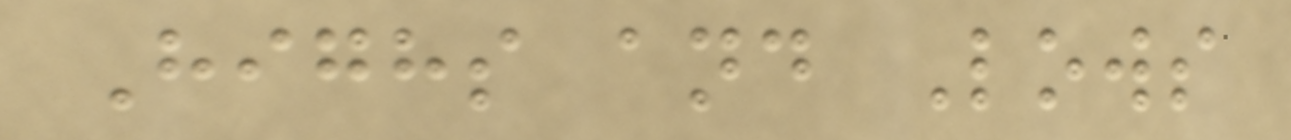Highs and Lows
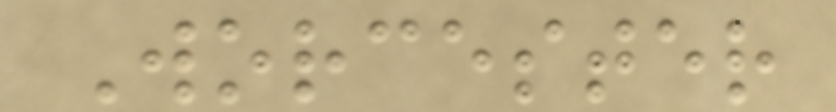Worcester
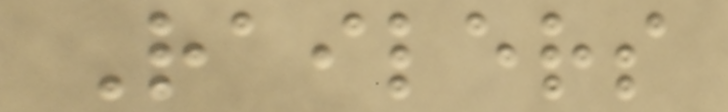Railers
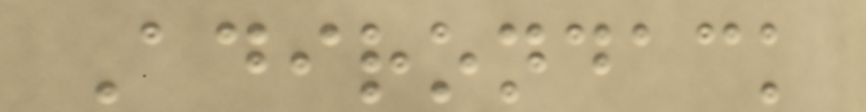Adirondack
